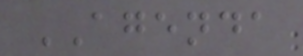AGENDA
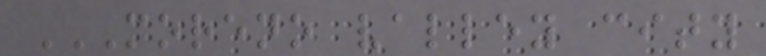MORENO VALLEY CITY
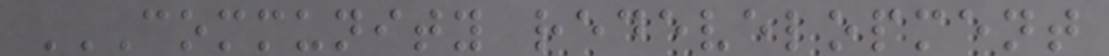COMMUNITY REDEVELOPMENT
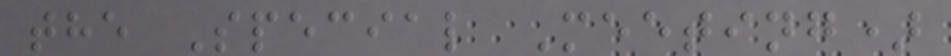the Special Meeting)
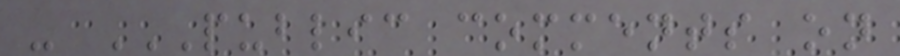- PUBLIC COMMENTS ON
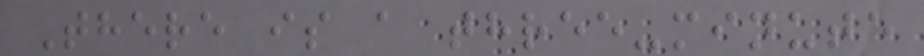There is a three-minute
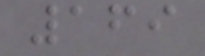169
